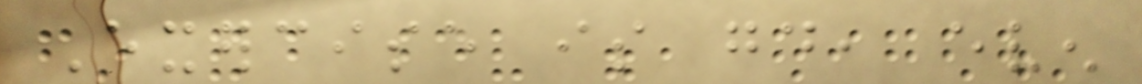Exercise is good, even
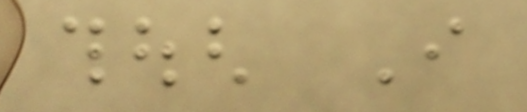though I
